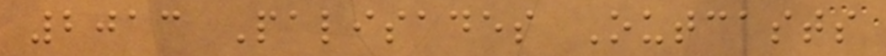2013 Palisades Outcasts
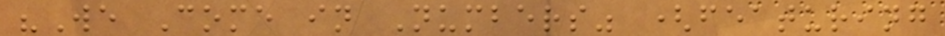"We Come in Numbers" (featuring
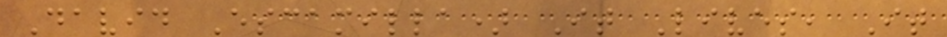David Escamilla) It Lives, It
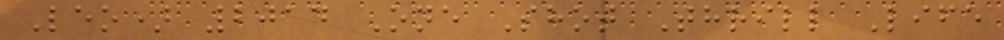Leo) 2014 One Shot Thrill Life
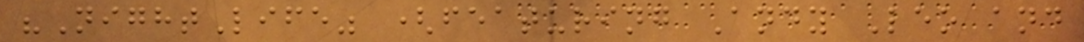"NightLife" (featuring Andy Leo and
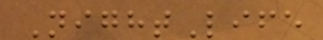NightLife
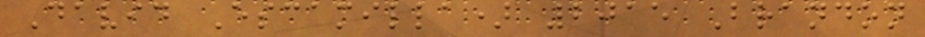David Escamilla) 2015 Brandon
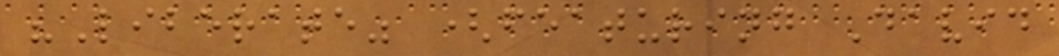"Liberate" (featuring David
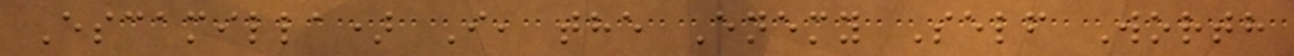Escamilla) I, the Enemy Self Worth
